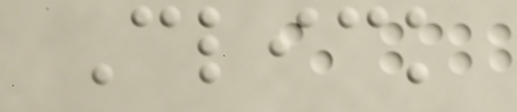Click
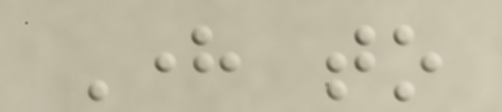Here to
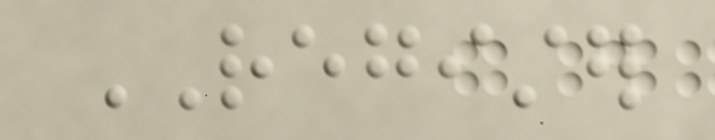REGISTER
